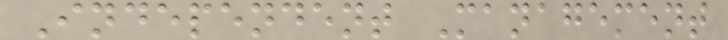Independent Management
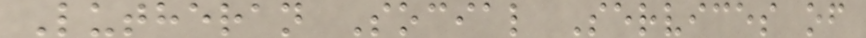Lutheran Social Services of
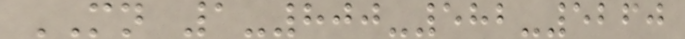MN 1-800-582-5260
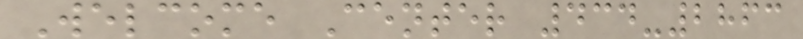Welcome Center 434-2863
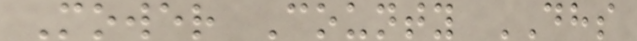Mower County DHS
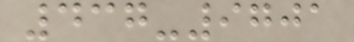437-9701
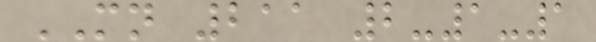MN 211 2-1-1
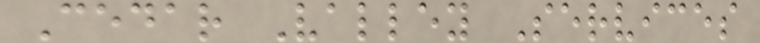Cedar Valley Services
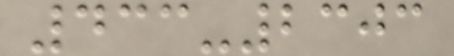433-2303
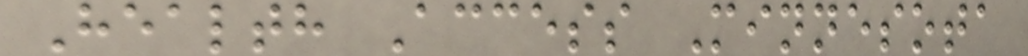Health Access Minnesota
